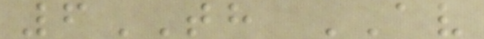6TH AV
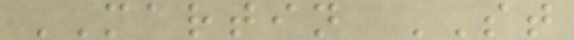MARTIN ST
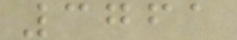3761
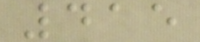415
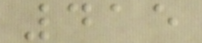415
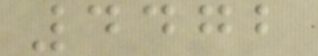4472
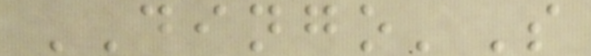DINGO'S
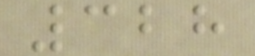328
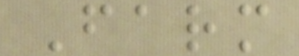Farm
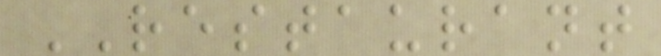RESTAURANT
